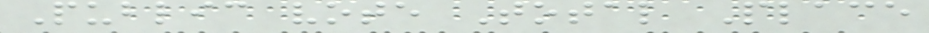Public vote Total Place
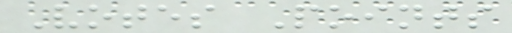Votes Points
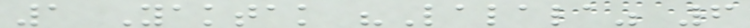1 Yaktak "Lalala" 6
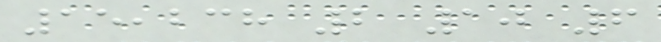15,238 2 10 6
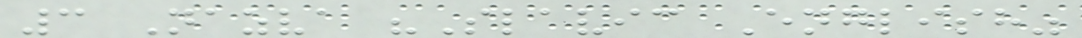3 Nazva "Slavic English"
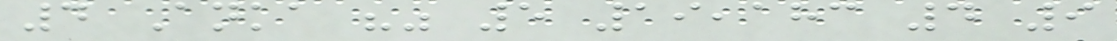4 Anka "" 5 19,183 4 9
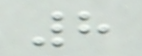8
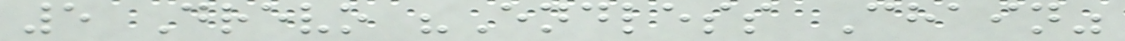5 Drevo "Endless Chain"
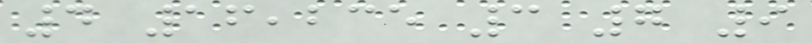4 16,235 3 7 9
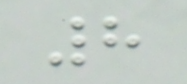8
